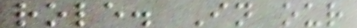role. In our
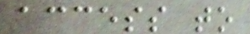access to
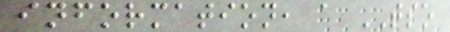information, a TSO
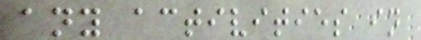any activities in
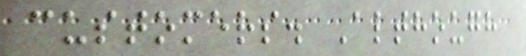customers. Although
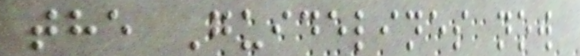the Guidelines now
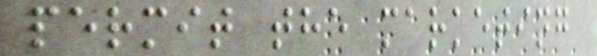permit the marketing
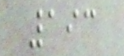193
